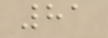81
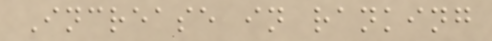Increase in ranking
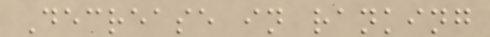Decrease in ranking
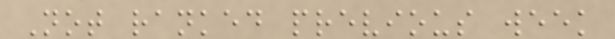Not ranked previous week
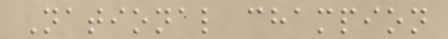National champion
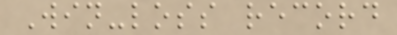Win-loss record
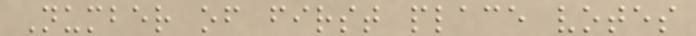Number of first place votes
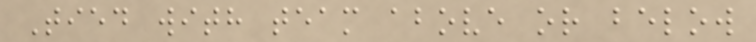Tied with team above or below
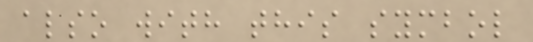also with this symbol
